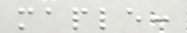maple:
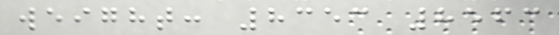weight: 8353 8563
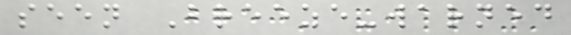seen Breeze-warned
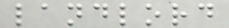landlord
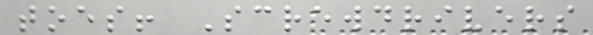toes! Screwdrivers
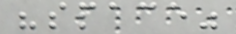"space"
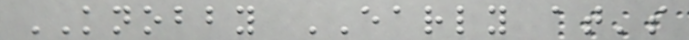KNOBBY EARLY at's
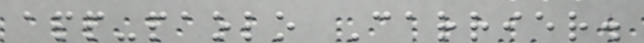app-paolo Carrier.
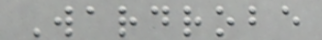Wardrobe
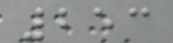253
